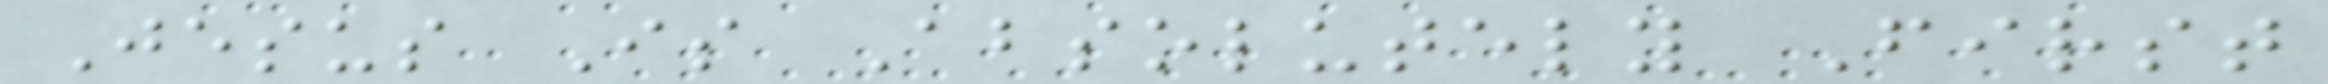Jesus Is Absolutely First
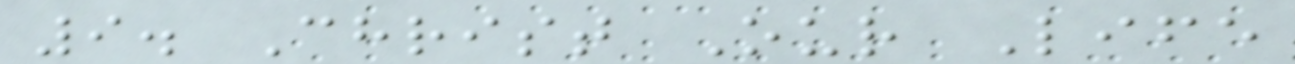9. Christ Our Life
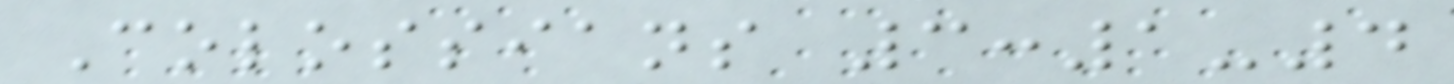Colossians 3:1-4
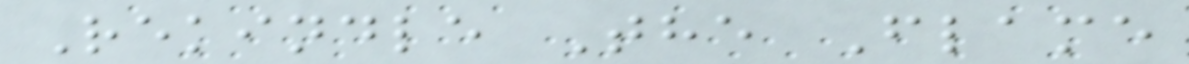Rekindle The Flame
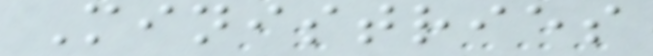Ministries
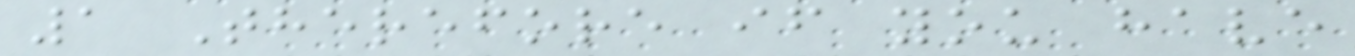1 Therefore if you have
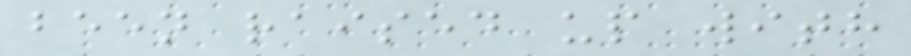been raised up with
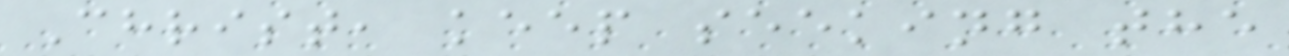Christ, keep seeking the
